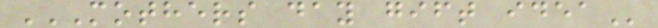MOTHERS DAY GIFT IDEA
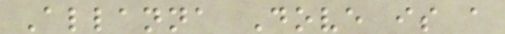Allanna Dove is a
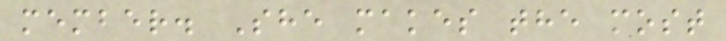member. She makes the most
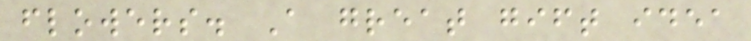flowers. A great gift idea
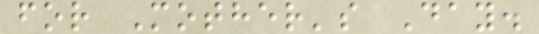for Mother's Day.
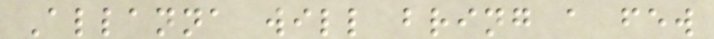Allanna will bring a few
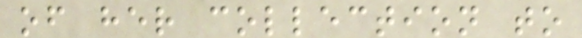of her collection to
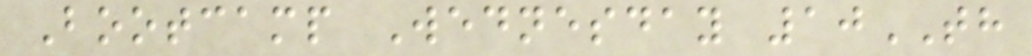Bootcamp Wednesday 10TH
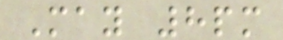May 8pm
